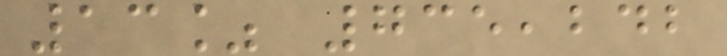13% 735,242
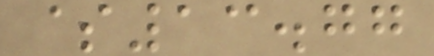$13.77
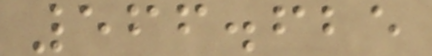566.625
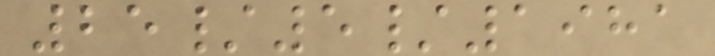25/5/1981
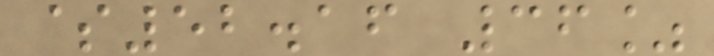$52.16 36%
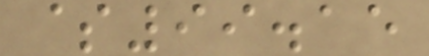$99.15
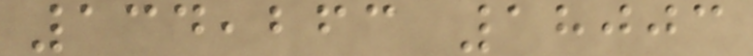134,263 18003
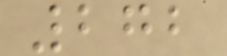272
